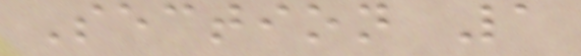Section 1
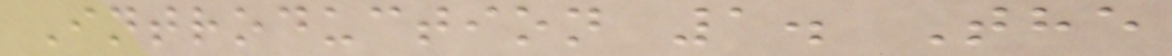Introduction 1. The
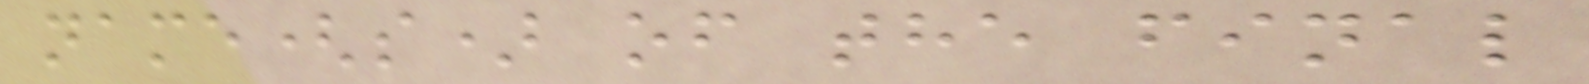name(s) of the final
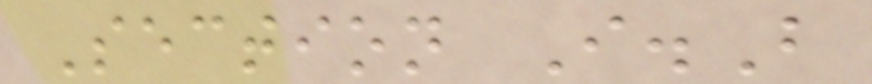Section I.B
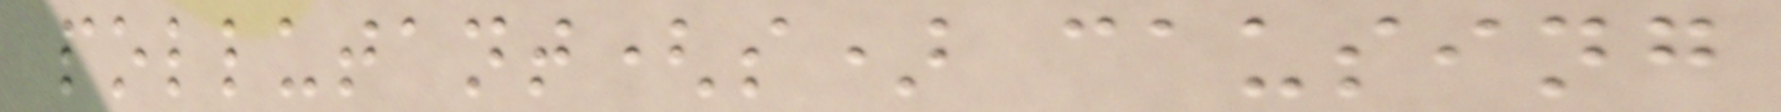pollutant(s) causing
